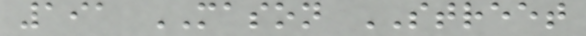191 MASON STREET
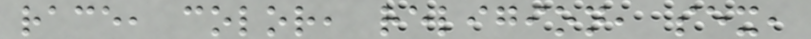race, color, religion, sex,
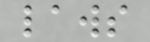laws
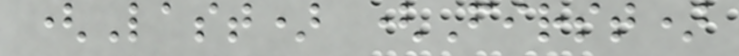(Last) (First)
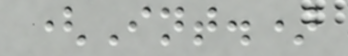(Int.)
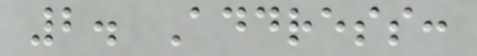2. Address:
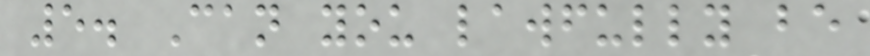5. Can you lawfully be
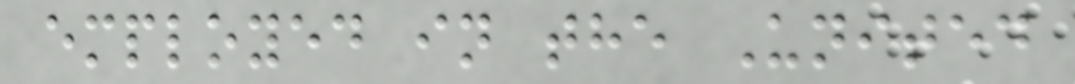employed in the United
